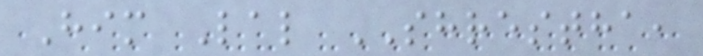Him Lal SHRESTHA,
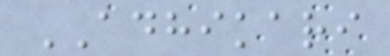ADHIKARI
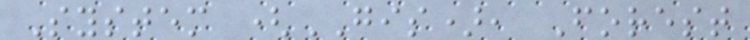System (GIS), Forest
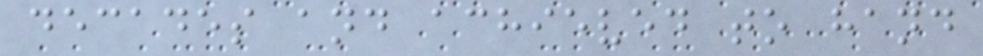decades and achieved to hand
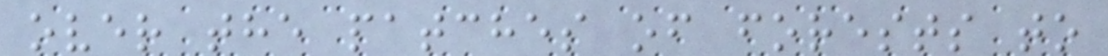over the patches of forests to
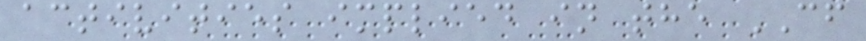activities implied in the CF
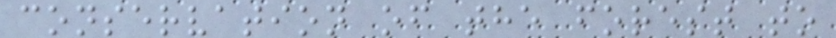conservation of the forest to
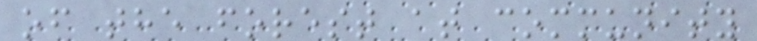of the forest at community
